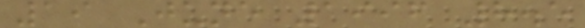19 June 1996 8.5
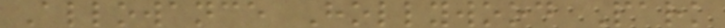Allowance Hollywood Park
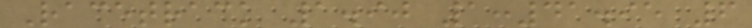Racetrack 1.90 1:41.95 6
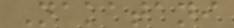Nakatani
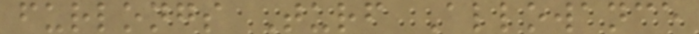furlongs Turf Allowance
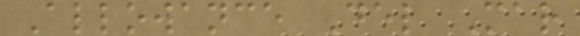Allowance Del Mar
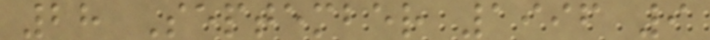28 September 1996 9
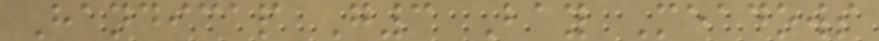Handicap G3 Bay Meadows
